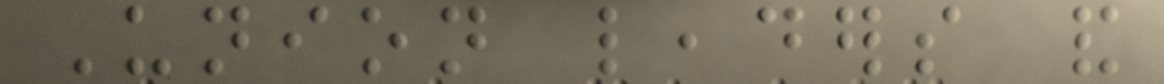Union leaders and
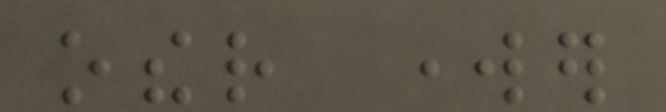other worker
